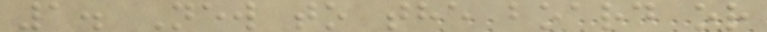1. New to the board or
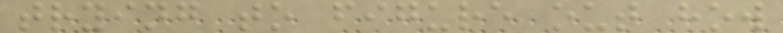trying to figure out how
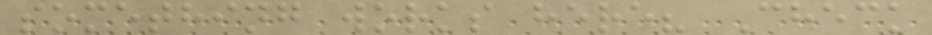something works here? Check
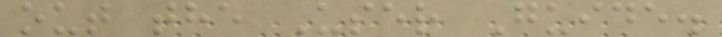out the User Guide.
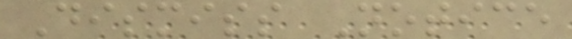Dismiss Notice
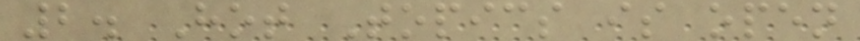2. Hot Topics is open
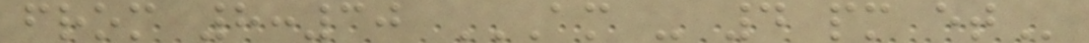from 8:30 AM - 4 PM ET
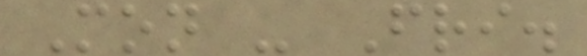Mon - Fri.
